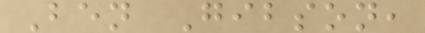Ben Gibson,
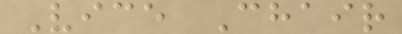Vice Chair
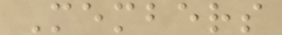Members
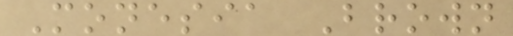Monesia Brown
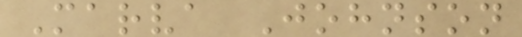Marva Johnson
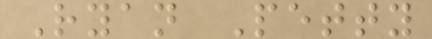Ryan Petty
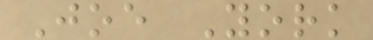Joe York
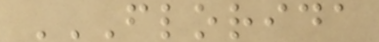FLORIDA
